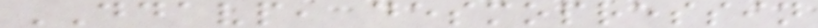DDAVP, desmopressin
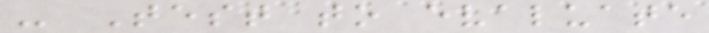- Test to evaluate
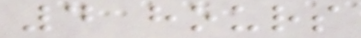4 hours
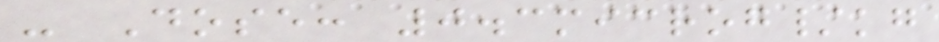- Dose: 0.3microg/kg
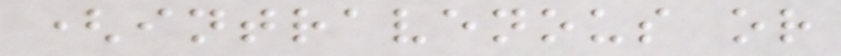(intravenous or
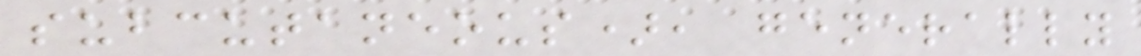subcutaneous), generally
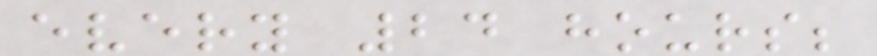every 24 hours;
